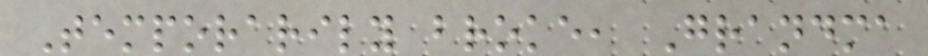Temporarily broke, Grandma
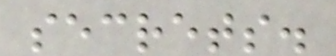secrets.
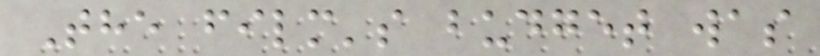The film's budget was
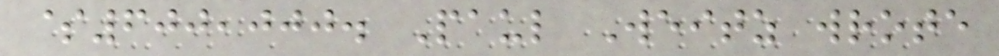$600,000. Paul Weitz wrote
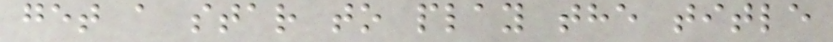get a star to play the title
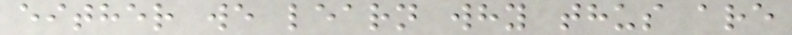either we learn why thus are
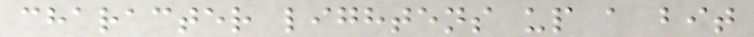character lightens up a bit
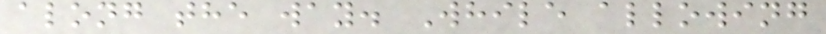along the way. While allowing
